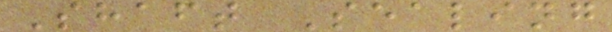Shaft Sealing
